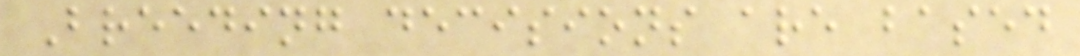Breeding decisions are based
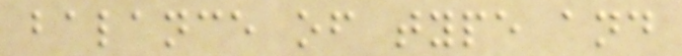balance of type and
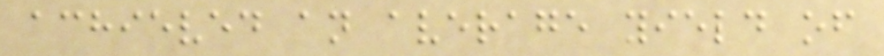achieved an average yield of
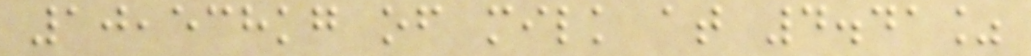10,538kg of milk at 4.41%
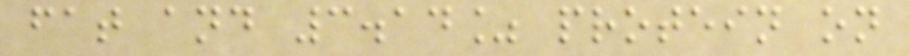fat and 3.14% protein on
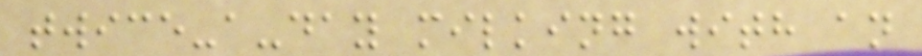twice-a-day milking with an
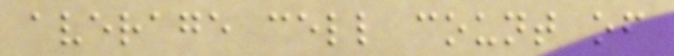average cell count of
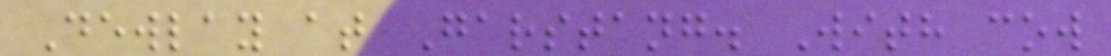Dewlay at Garstang. With cow
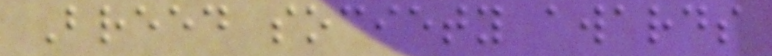Breed society awards
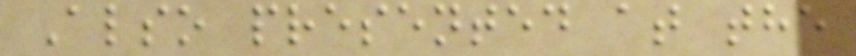Also presented at the
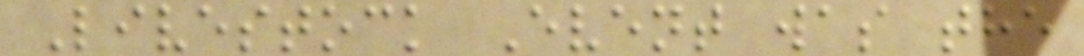Livestock Event was the
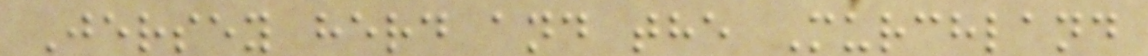Jersey herd and the Murchland
